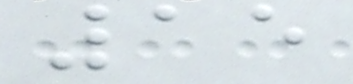15
